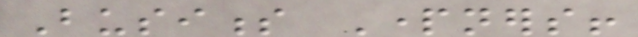Business Partners!
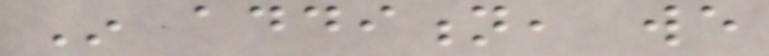In addition, we
